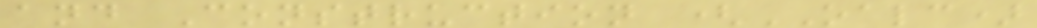and Construction (OALC)
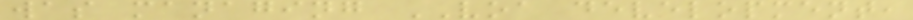was managing VOA development,
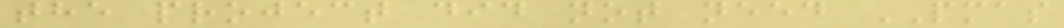the project did not need PMAS
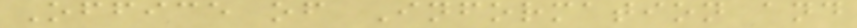Office of Information and
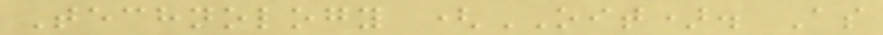Technology (OIT). As
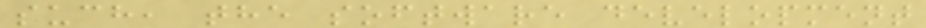such, the software development
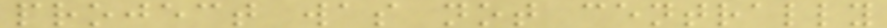project was not centrally
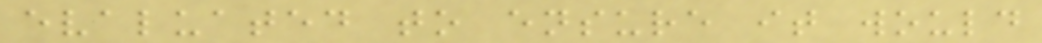evaluated to ensure it would
